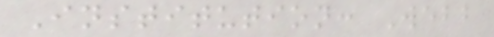Institution: Webb
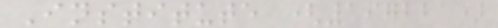Institute (197221)
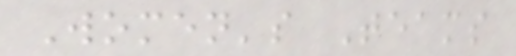Women's Teams
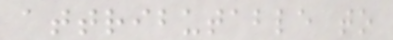attributable to
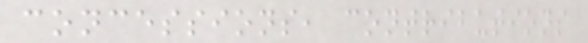concessions, contributions
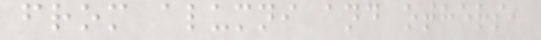from alumni and others,
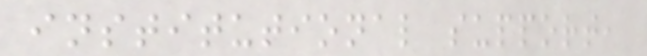institutional support,
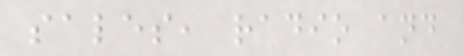sales, radio and
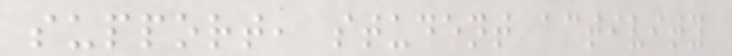support, student activity
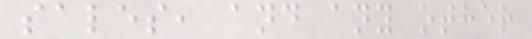sales, and any other
